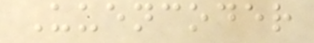Uuencoder
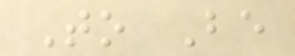To Be
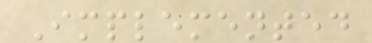Implemented
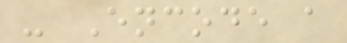- Encode a
